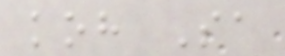koh Sa
